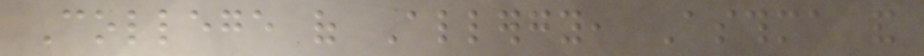College of Allergy, Asthma and
